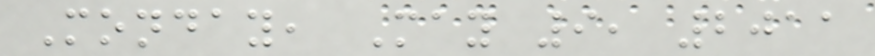Monday, May 9, 2011
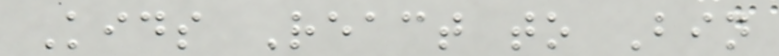Kids React to Bin
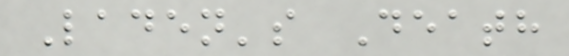Laden's Death
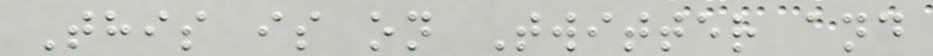This is on Twitter and
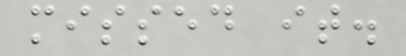missed it.
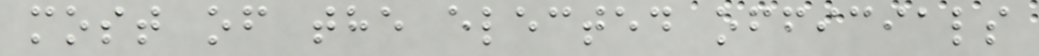most of the elected officials
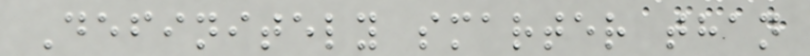Definitely smarter than
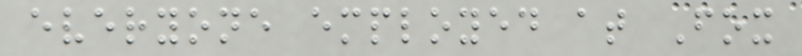everyone employed at Fox
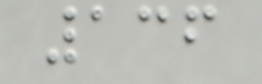136
